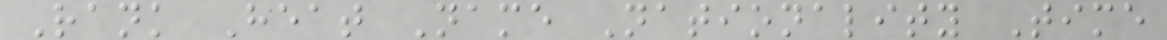Rank Heat Name Nationality Time
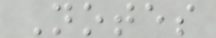Notes
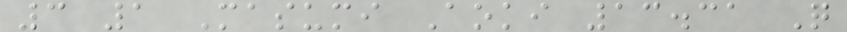3 1 Masumi Aoki 13.31 Q
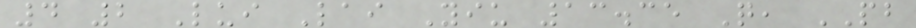4 2 Lui Lai Yiu 13.35 Q, PB
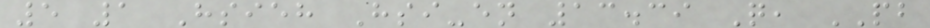5 1 Hsieh Hsi-en 13.39 Q, PB
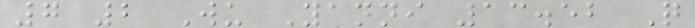7 2 Wu Yanni 13.52 Q
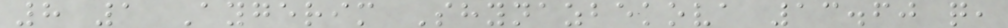8 1 Aygerim Shynazbekova 13.60 q,
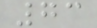73
